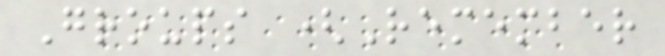Groups (Remember
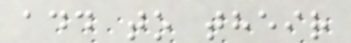add to their
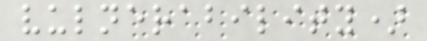vulnerability)
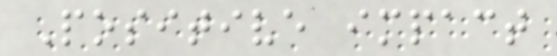Positive impact
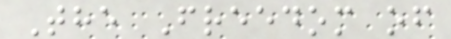The Freedom of
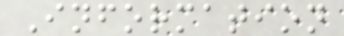Information
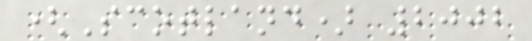(Scotland) 2002
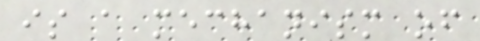is a mechanism of
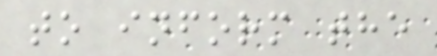to inform the
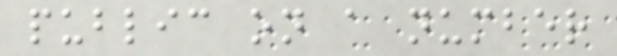public on a number
